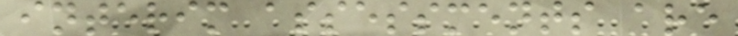interim assessments are
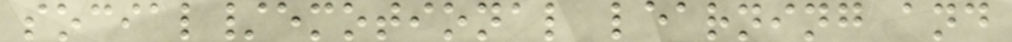social/emotional learning and
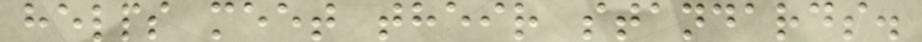helps meet their standards.
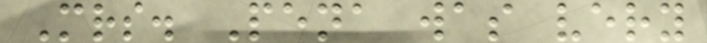Mrs. Pena was very
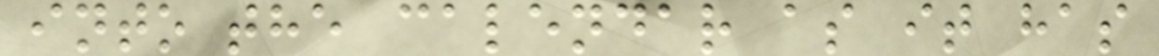into the calendar as it has
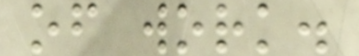of work.
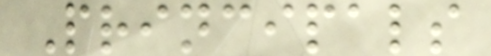Principals
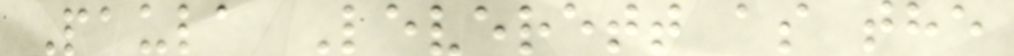Paula Leverett as the
